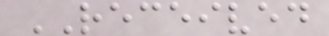RECEIVED
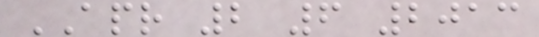APR 2 6 2013
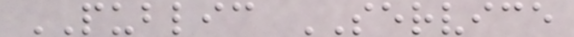PUBLIC SERVICE
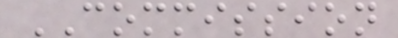COMMISSION
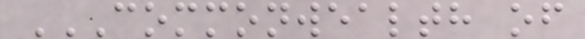COMMONWEALTH OF
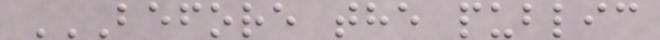BEFORE THE PUBLIC
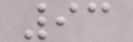93
